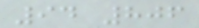94 806
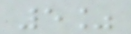5%
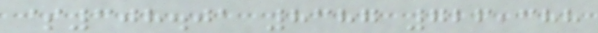$308.01 8387 726,388
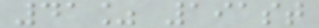41% 191st
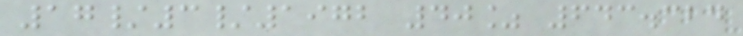17/3/1972 40% 643.324
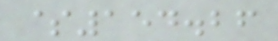$154.26
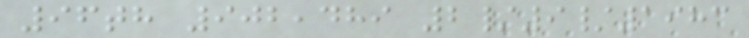96th 902,489 2/9/1983
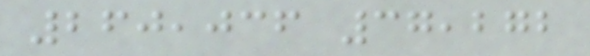260,036 37,272
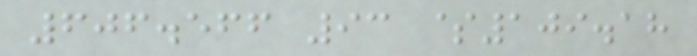606.566 93 $109.18
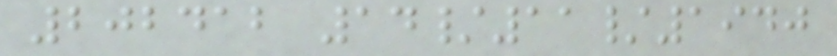202412 14/11/1940
